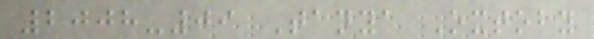2008-09 Tanya Oxtoby
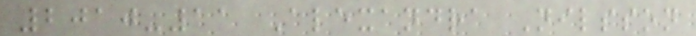2010-11 Alexandra Nilsson
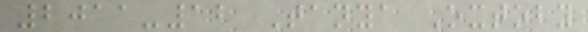2011-12 Tanya Oxtoby
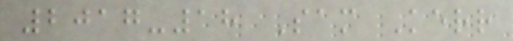2017-18 Sam Kerr
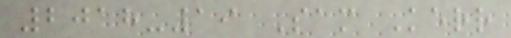2018-19 Sam Kerr
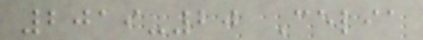2019-20 Celia
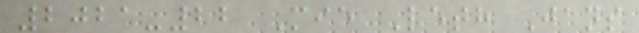2021-22 Mie Leth Jans
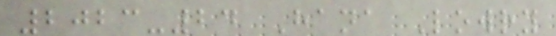2023-24 Hana Lowry
